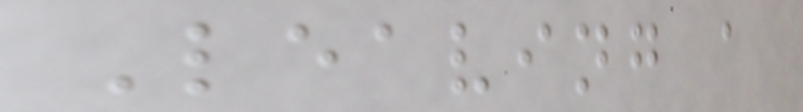Leaving a
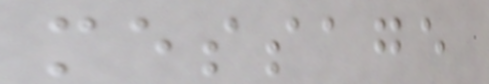message
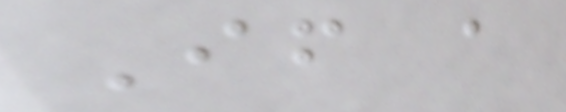If a
